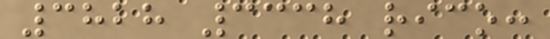3828 3338 rico:
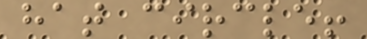hat circle!
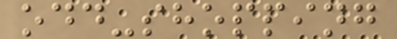odd-shopping
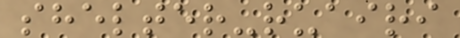shelter-ruairi
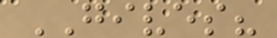GIVES?
